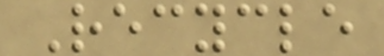Recycle
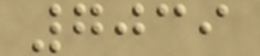7039
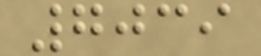7039
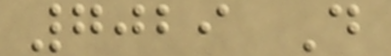7029 D
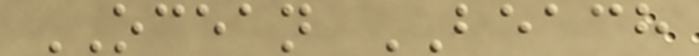OCEAN BEACH
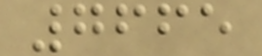7665
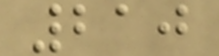210
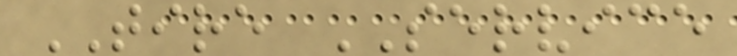TIRE SERVICE
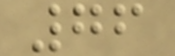76
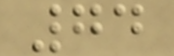74
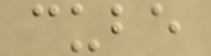cube
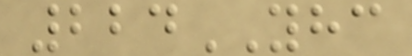224YHC
